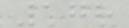178
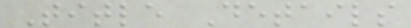Title Details
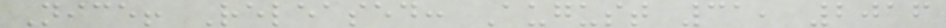Nice! Released: August 31, 2016
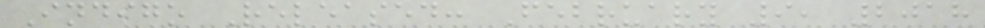Indigo Released: February 9, 2018
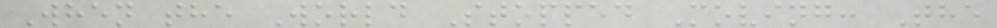When the World Stopped Moving: The
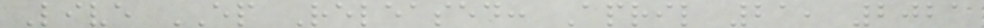Live EP Released: April 21, 2021
